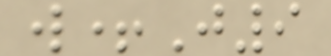w+J9
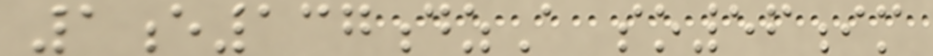1e137dzA so56im
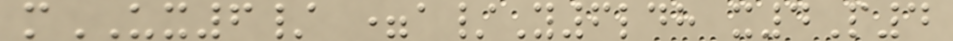mUX6/ =a/Y6ldh x4P4
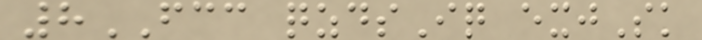8FCC qzdsIq exjSk
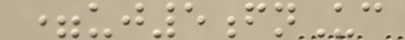=uj5fnUc
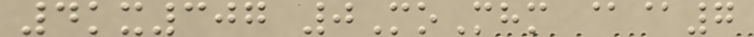4kx307 0MoMhm @@7
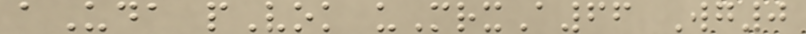aUda pVok uMrxA66 Wg0
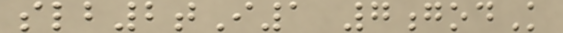slb2tI1 7godK
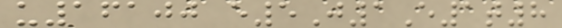u16100 e5J1E1t8
